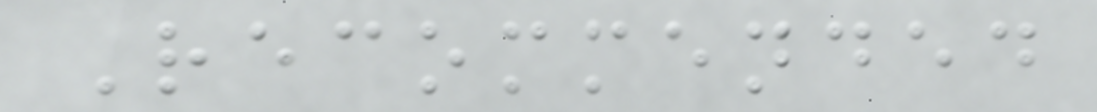Recommended
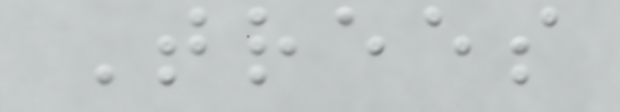Trees
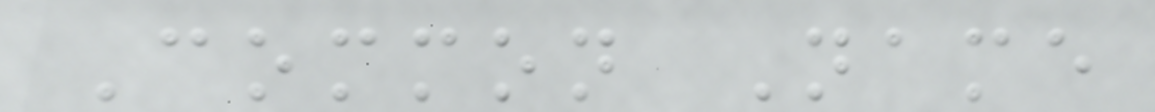Common Name
